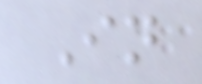In
